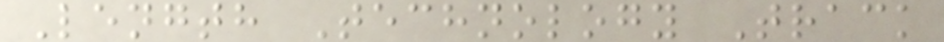Length Technology Track
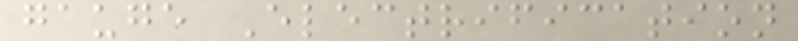gauge Electrification
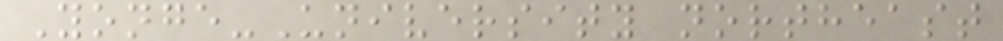Yonge-University northeast
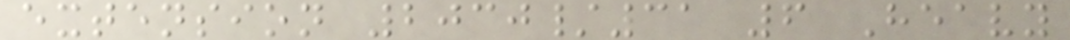extension 2030/31 6 Heavy
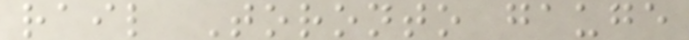rail Toronto gauge
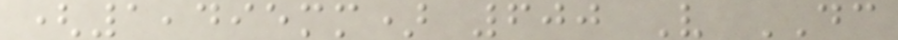(1,495mm) 600 V DC
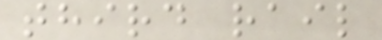third rail
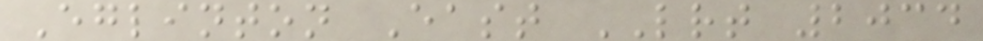Eglinton East LRT 2034
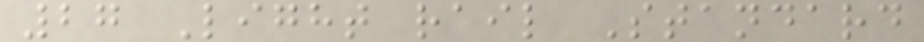27 Light rail Standard
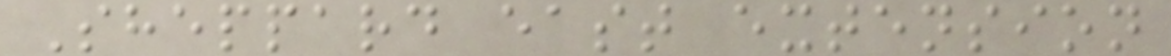Sheppard east extension
